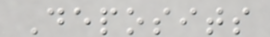Deposits
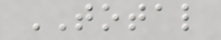TOTAL
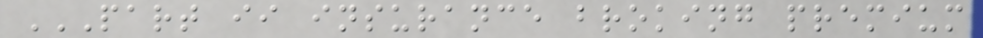PART II INSURANCE BROKING PREMIUM
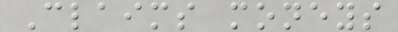Claims moneys
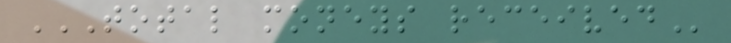TOTAL MONEYS RECEIVED
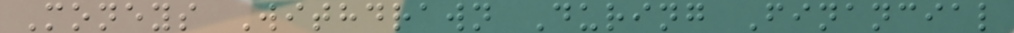Moneys Withdrawn During Financial
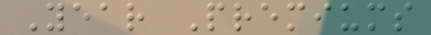Year Premiums
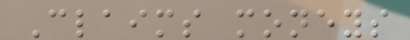Claims moneys
